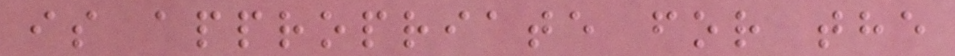is appropriate for the
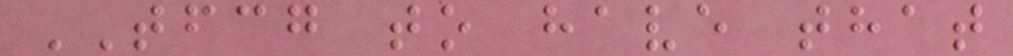TFCG to have that
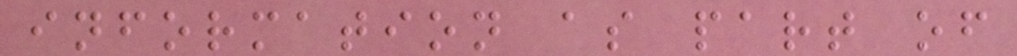information as part of
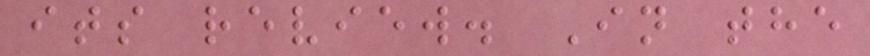its review. In the
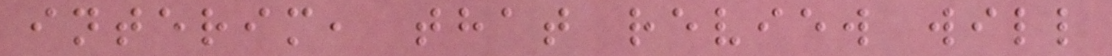interim, that review will
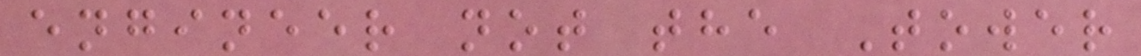engineer not the Tower
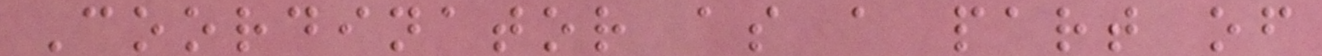Coordinator as a part of
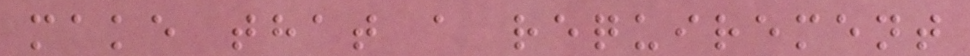make that a requirement
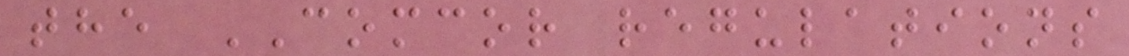the COMCOR regulations
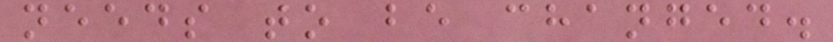needs to be changed.
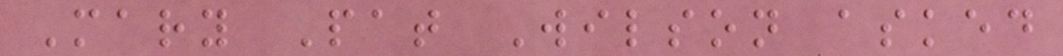Mary Pat Wilson asked
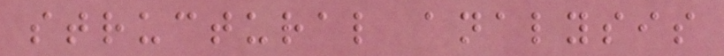structural analysis
